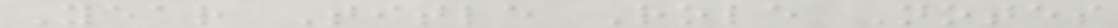Year Title Role Notes
